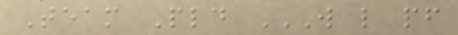Team Pld W L PF
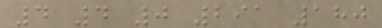4 4 0 291 180
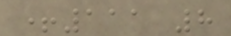+111 8
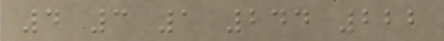4 3 1 244 222
